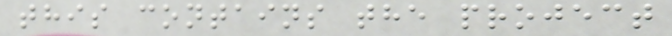this contains the project
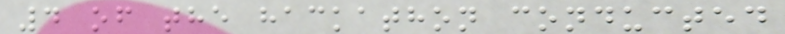4 of the hackathon conducted
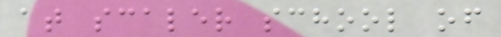at scaler school of
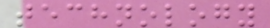technology
